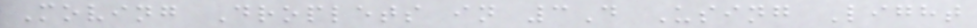Moving Droplets in 3D Using Light
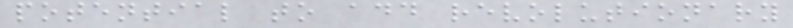potential to add revolutionary
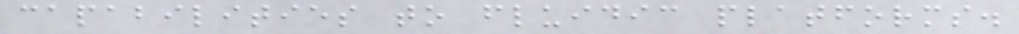capabilities to fluidic platforms.
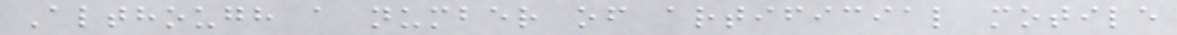Although a number of artificial motile
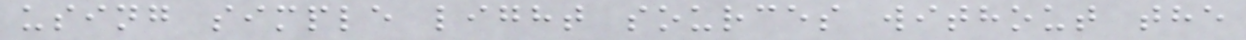using simple light sources without the
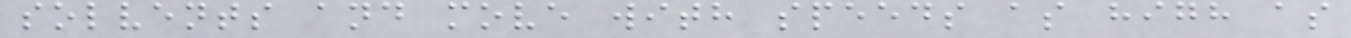solvents and move with speeds as high as
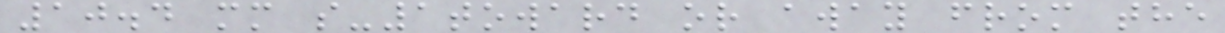10.4 mm s-1toward or away from the
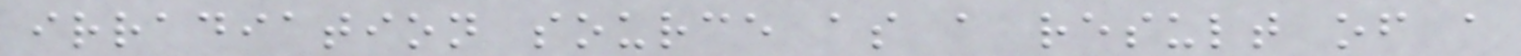irradiation source as a result of a
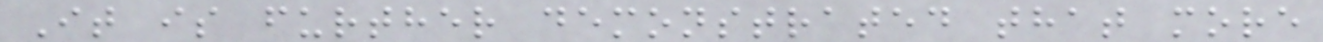It is further demonstrated that more
